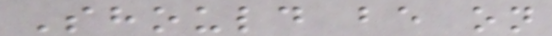Should be on
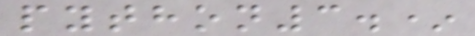python3.*
